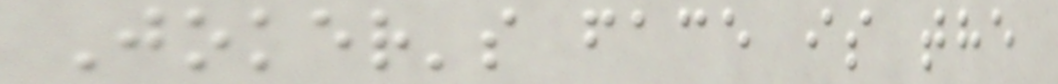Joker's face is the
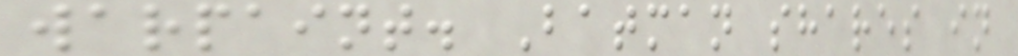warpaint. Batman shares in
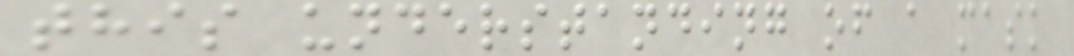this understanding of a mask
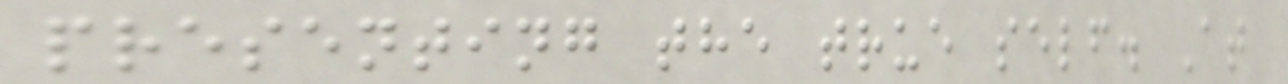presenting the true self. At
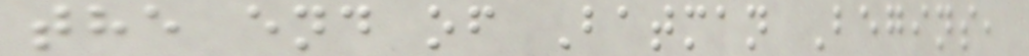the end of Batman Begins,
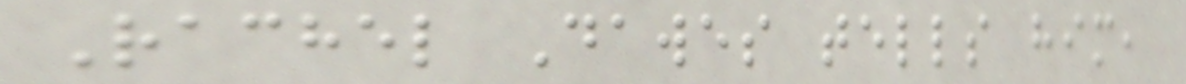Rachel Dawes tells him,
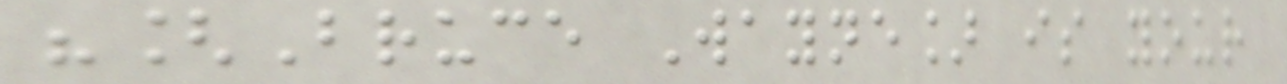"[Bruce Wayne] is your
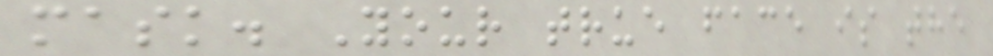mask. Your true face is the
